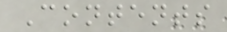Contents
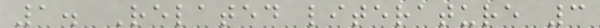1. Related literature 3
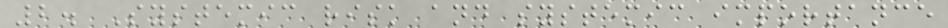2. Systemic risk and systemic importance
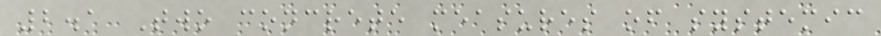2.1 Two concrete measures of systemic
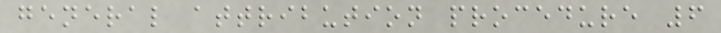general attribution procedure 6
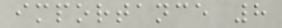importance 8
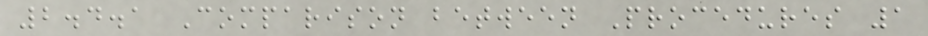2.4.1 Comparison between Procedures 1
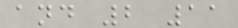and 2 11
